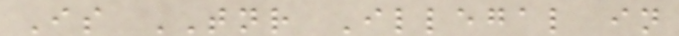Is TNR Illegal in
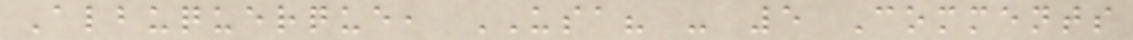Albuquerque, USA? - 5 Comments
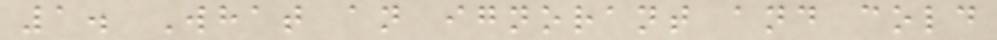1. What an ignorant and cold
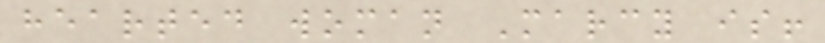hearted woman Marcy is!
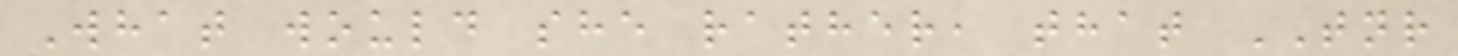What would she rather, that TNR
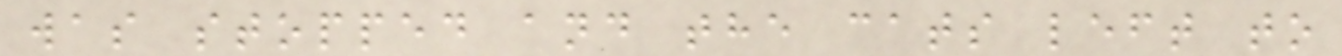was stopped and the cats left to
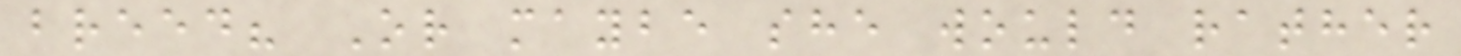breed? Or maybe she would rather
